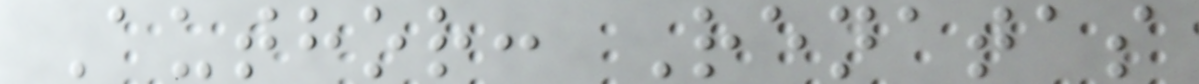Author: Renatas
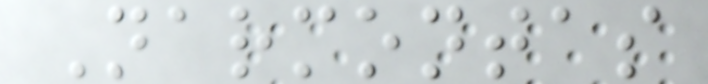Narmontas
